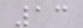13
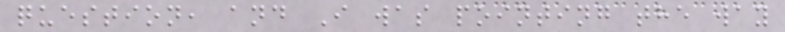question, and I was pointing the way
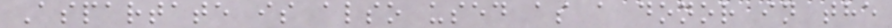Aspartate is also used as a donor in the
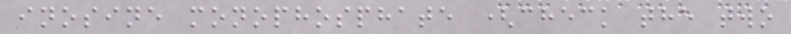inosine monophosphate (check the two
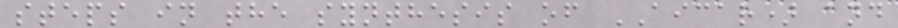steps in the synthesis of AICAR) and
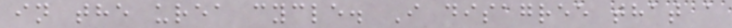in the urea cycle. I disagree that a
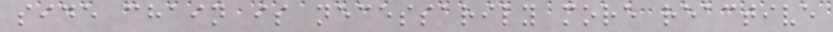side chain is necessarily more reactive
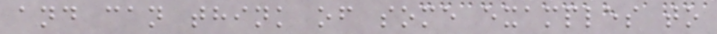and can think of some examples to
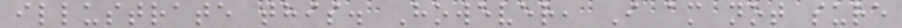illustrate this. However, I am not sure
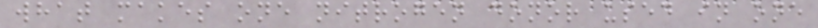what makes one nitrogen donor used in one
